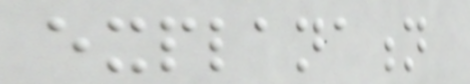explanation
